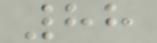88
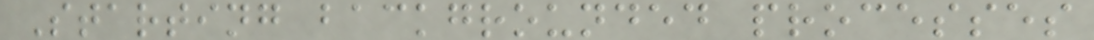Starting backgrounded processes
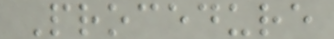Procedure
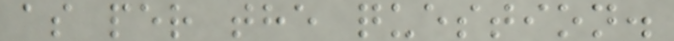as per the question.
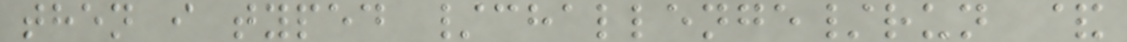then i typed /challenge/run &
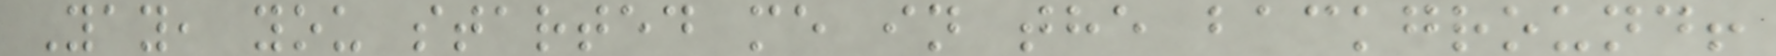Yay, you started me in the background!
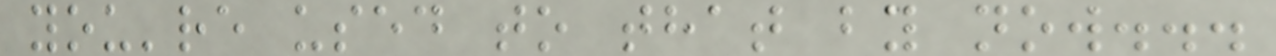you're used to that by now...
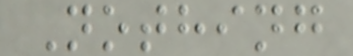Nothing
